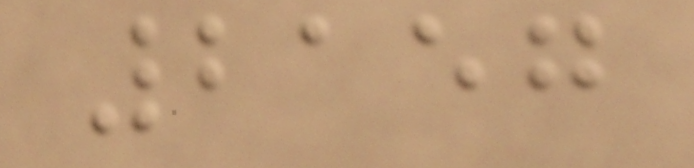2157
